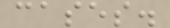cases.
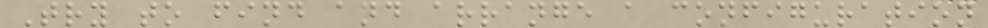Try to find and arrange a configuration
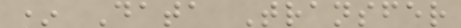* Data Transfer
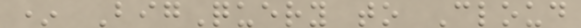* BigQuery to Cloud
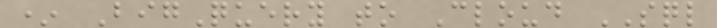* BigQuery to Cloud SQL
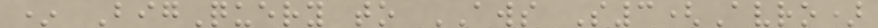* BigQuery to AWS S3(Avro)
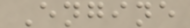Engine
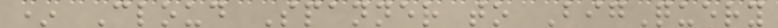* Cloud Spanner to BigQuery
